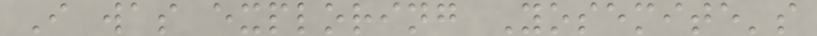I was exploring Yosemite's
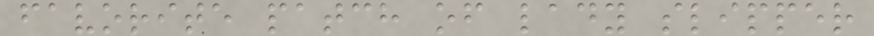favorite patch of lady slipper
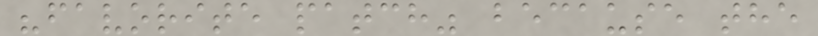"favorite patch" because the
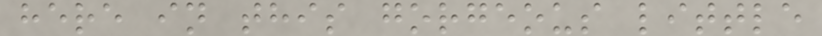here in this gorgeous little
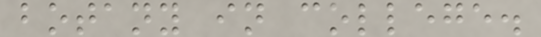botany in college.
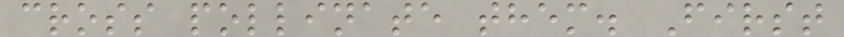cross pollinate them. First
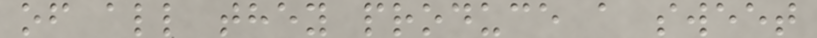of all they produce a sweet
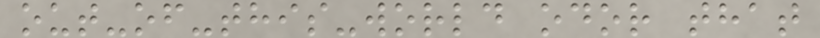out-of-this-world odor that
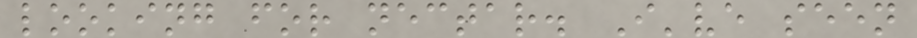looking for nectar. I've seen
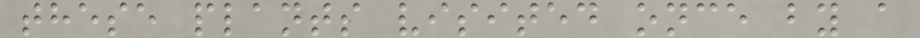these plants visited once by a
